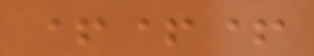+++
